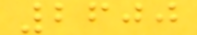2600
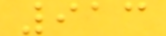913
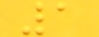1
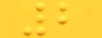2
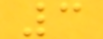3
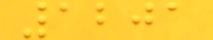1201
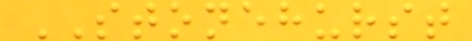STONEHURST
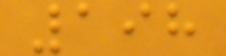198
